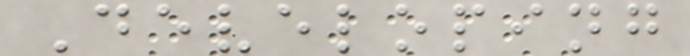Developing
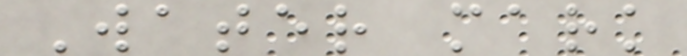Water mark
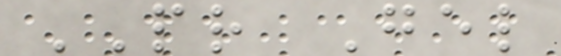PR Gel
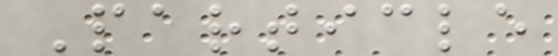Particle
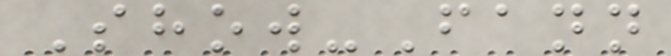Show-Fann
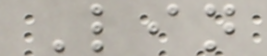Lin
